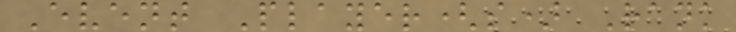Event Player(s) Rank
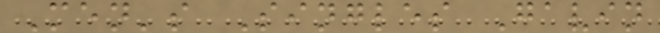Men's Singles Gavin
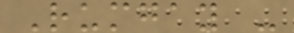Rumgay -
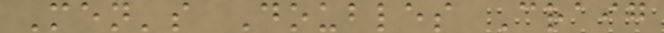Men's Doubles Craig
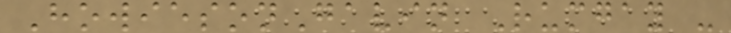HowiesonGavin Rumgay -
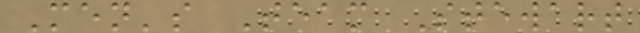Men's Team Stewart
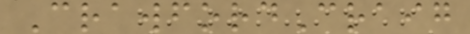CrawfordCraig
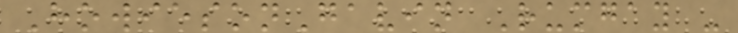HowiesonGavin Rumgay -
